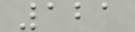121
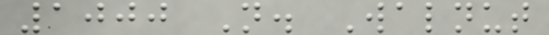1000 N. Walnut
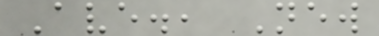Ave., New
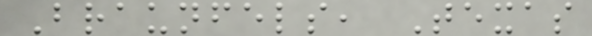Braunfels, Texas
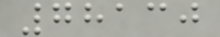78130
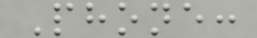Phone:
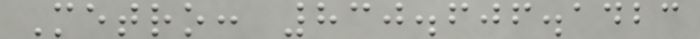Metro: 830.606.1423
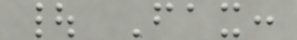| Fax:
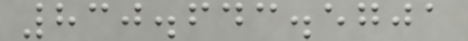830.643.5701
